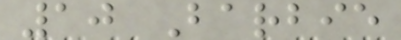10 Barbie
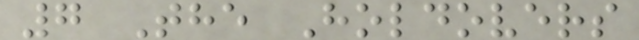7 The Holdovers
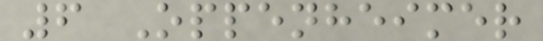6 Oppenheimer
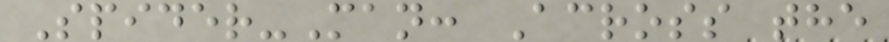Spider-Man: Across the
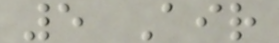5 Air
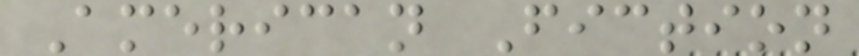American Fiction
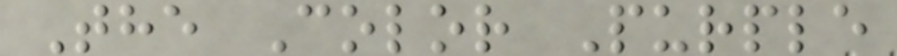The Color Purple
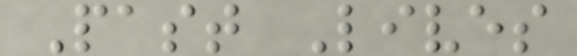Past Lives
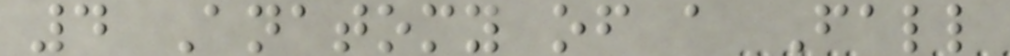4 Anatomy of a Fall
